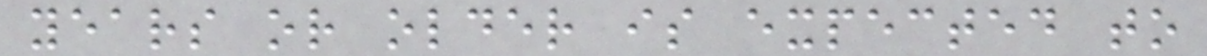years or older is expected to
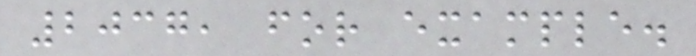2037, for example.
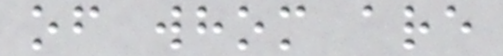of whom are
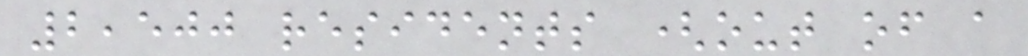2,500 residents (out of a
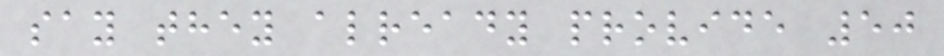say they already provide 50
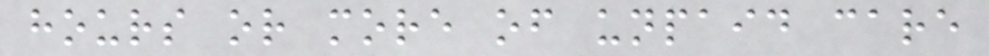hours or more of unpaid care
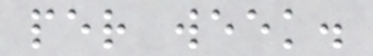per week.
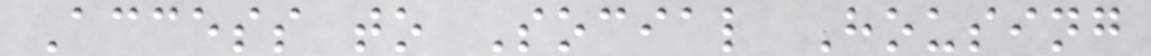Access to Social Housing
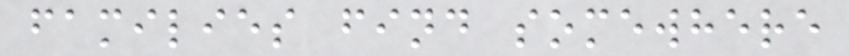families find somewhere
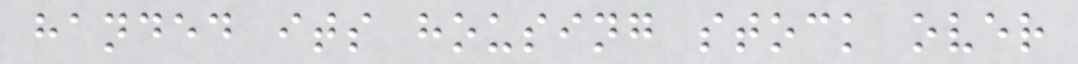handed its housing stock over
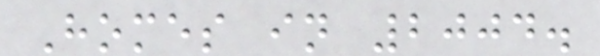Homes in 2004.
